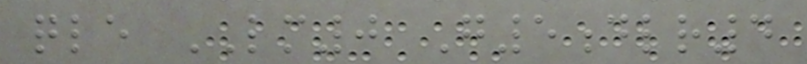qle LM0 G5dlr4
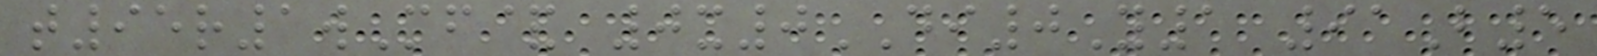t95r1wMf& 0x0DI0Y1 91B5
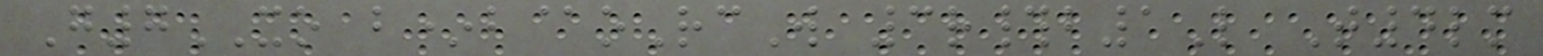G7XO b*b@oRcW 3r#b1L T4lm
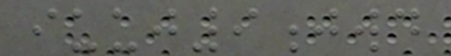iuuj9jwd
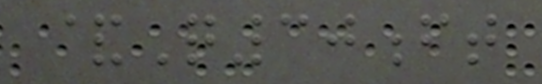&Q30ft
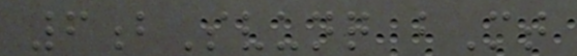6bSvunq bMt
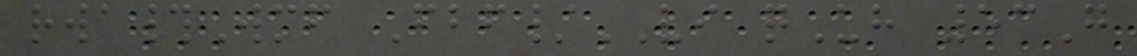rwa#Wmf Fbf/VI qUh 53G
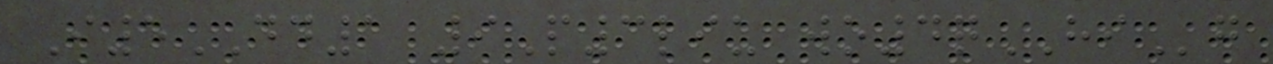I5DD1 9P3liu wo4qHIg
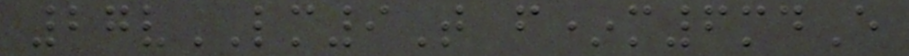27vLM9T f*m6mdE
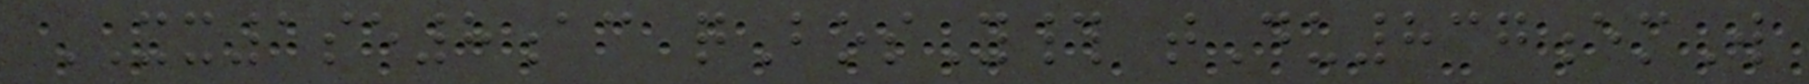XX1se8ac qBosY# tDu837emW
